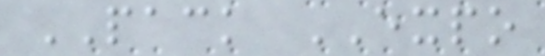PACK EXPO
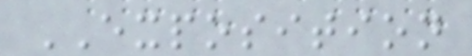EXPOSITION
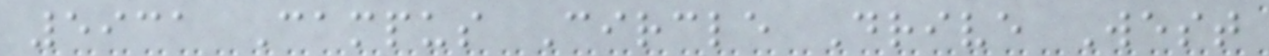5931 Campus Circle Drive West
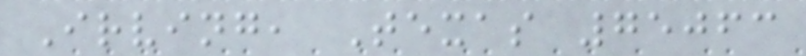Irving, Texas 75063
